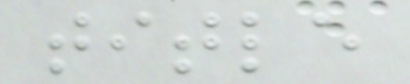title
